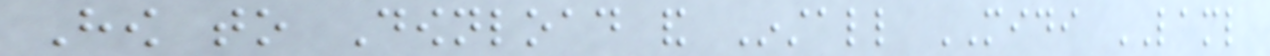How to Download and Install MIDI LAML
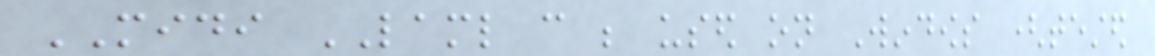MIDI LAML can be used on Windows (tested
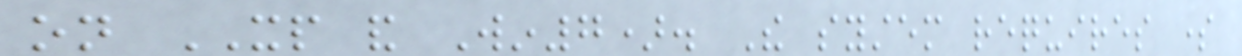on XP and Win7). The system requires some
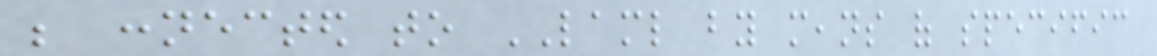be connected to LAML by means of specific
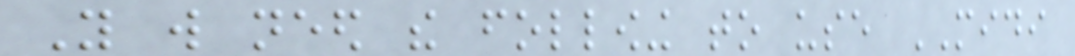You will need the following to use MIDI
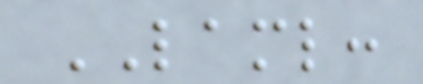LAML:
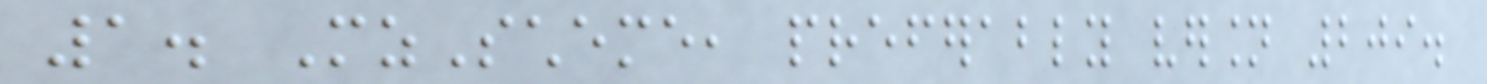1. MzScheme, preferably version 209.
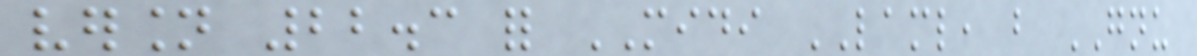version 22.3 for MIDI LAML, but GNU
